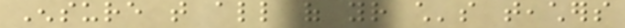Ensure that all of your child's teachers
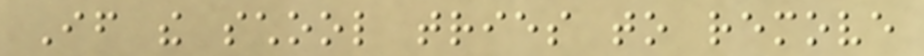If the school tries to remove
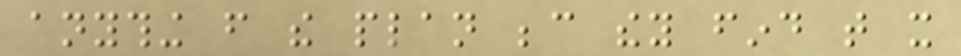anything from the plan because they find that it
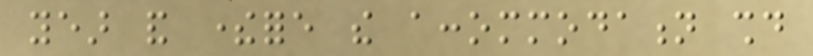year and therefore the accommodation should
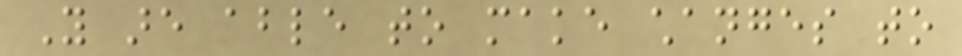You are able to make changes to
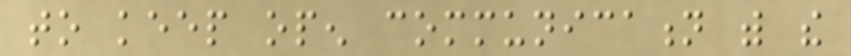to keep open communication with the
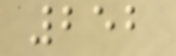252
